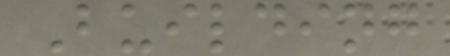Building
